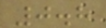0.8
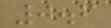0.6
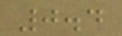0.4
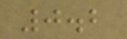0.2
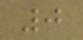0
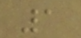1
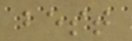best
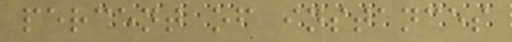percent of instances
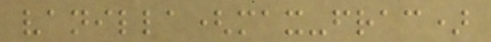vanilla(max-frac)
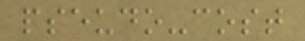pseudo-cost
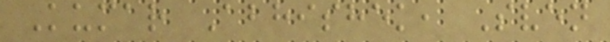Kumar Abhishek, Sven
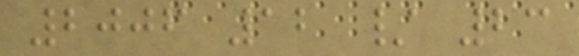2006 12 / 23
